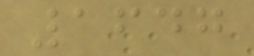1647
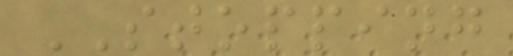STOPPING
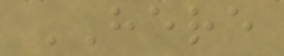HERE
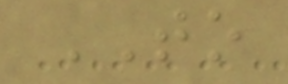TO
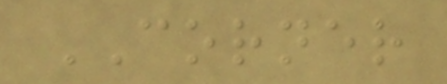CORNER
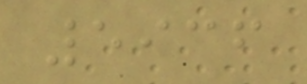5936
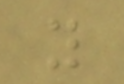y
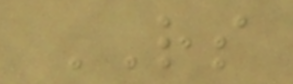RS
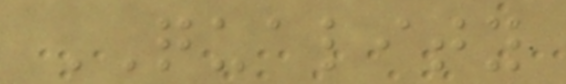QUALITY
